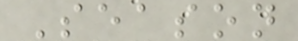Season
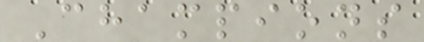Champions
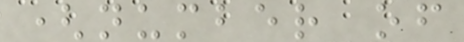(number of
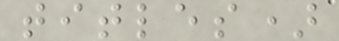titles)
